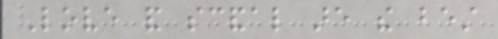Love and scandal are the best
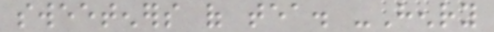sweeteners of tea. -Henry
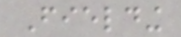Fielding
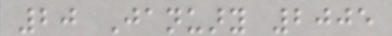20 January 2005
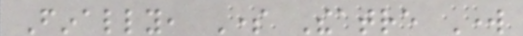Finally, Some Theatre Work
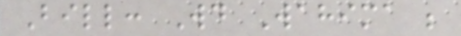Bill: Would Wahima be
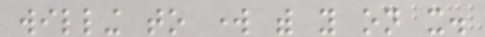willing to work with you on it.
